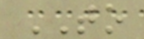TO
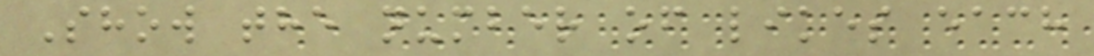Show the number of likes each
